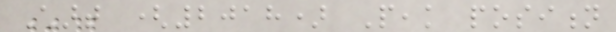Chart (2018) Peak position
